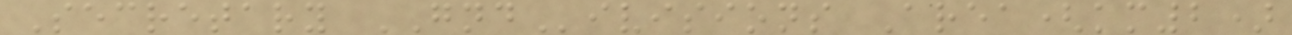Secretary GNDivisions Area(km2)
